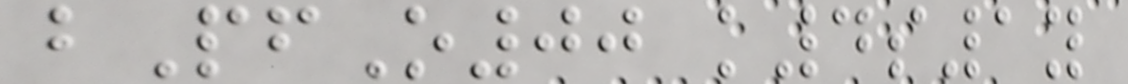bPfO00 k4s1y
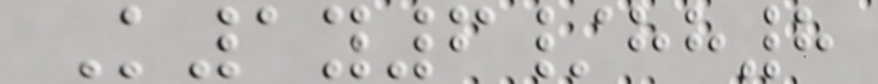K1y6/hh8
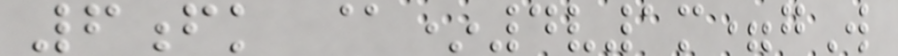6fk @*4v1m=gW
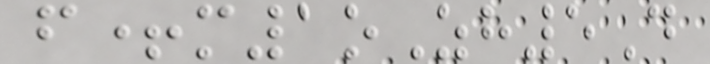f+m1oZh5D
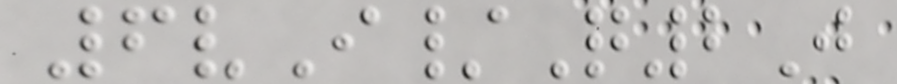6vI/Q2J
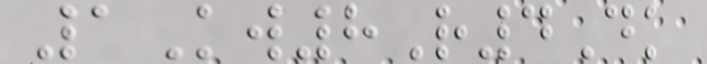1Kw8R4Dk
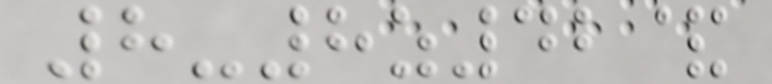8-8z42&
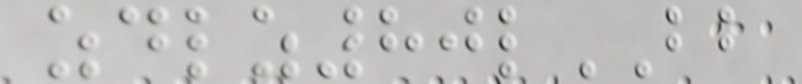zdlz80lBB
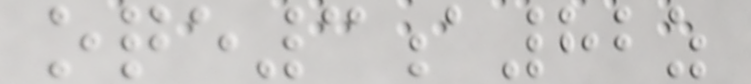oqe3a82z
